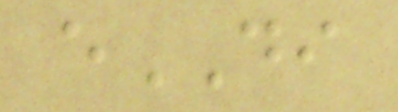eDI
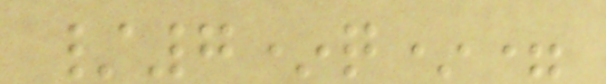/7*q*=
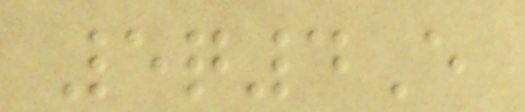5q4E
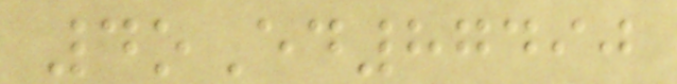4oEd87490
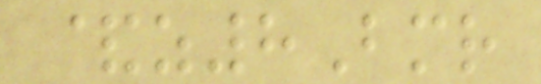&z8Bmr
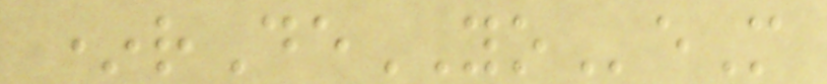*rDeYOeM
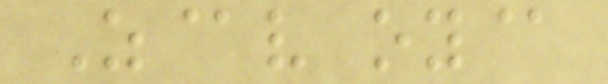Z@v oy@
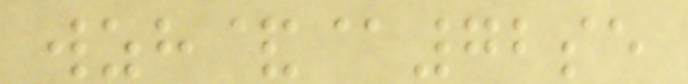wzh&@72se
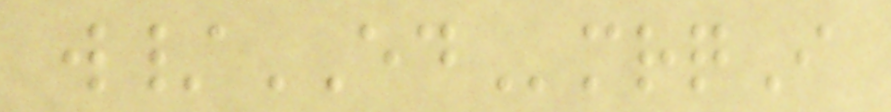w/EDmrqI
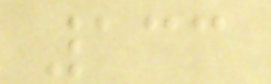133
